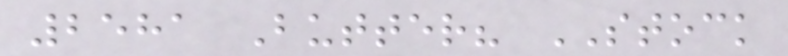2581 Butter? STOCK
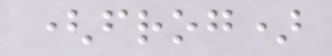(frog)
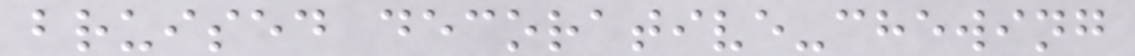bruised decorative-chewing
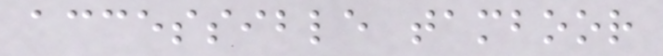accessible tamboor
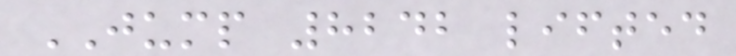JUMP 8242 lifted
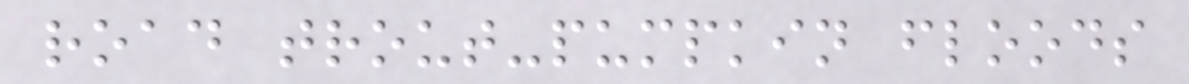road trout-pumpkin floods
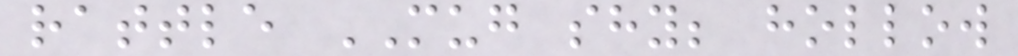rattle MUG shy; hollow
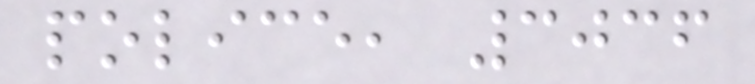police, 3036
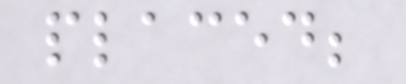placed;
